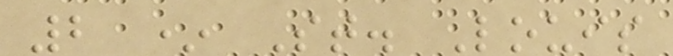2 * St. Louis
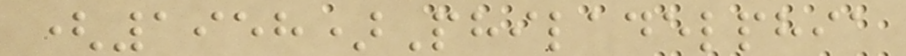(1958)Philadelphia
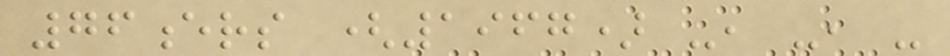76ers (1967) -, -, -
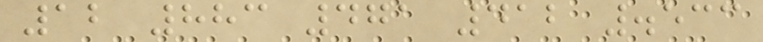12 883 471 412 .533
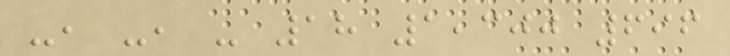-, -, - 18 1,300 696
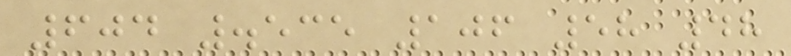604 .535 106 58 48
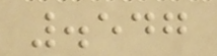.547
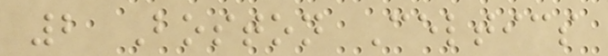2 Boston Celtics
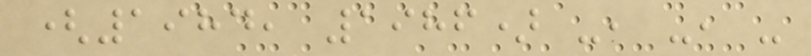(1984, 1986) -, -, -
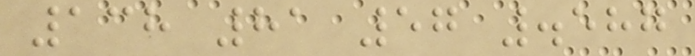138 81 57 .587
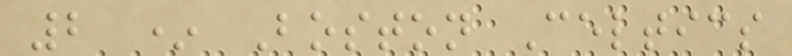2 * Boston Celtics
